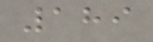189
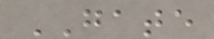GATE
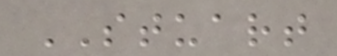STUART
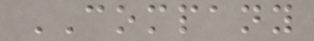COMPANY
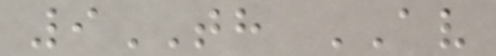9TH AV
